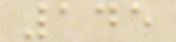145
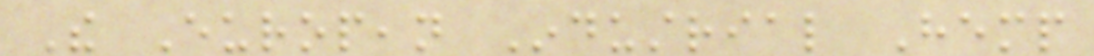The European Industrial Hemp
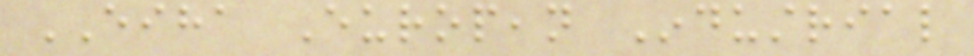EIHA European Industrial
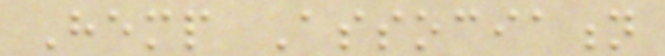Hemp Association
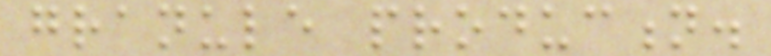granule production.
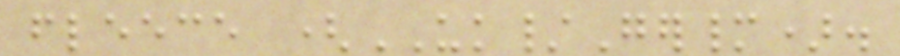fleece (UK/Germany).
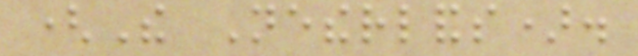(The Netherlands).
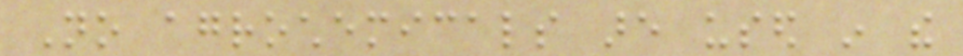No agrochemicals are used in the
